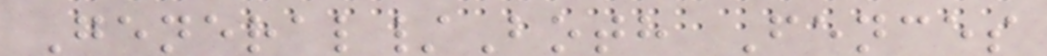General/Both Fences
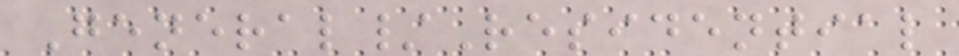General/Residential
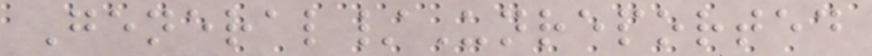General/Unreported
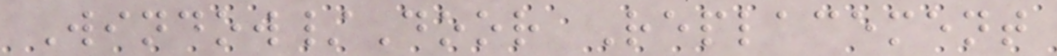Window/Door Replacement
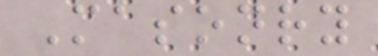Masonry
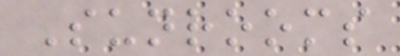Sunrooms
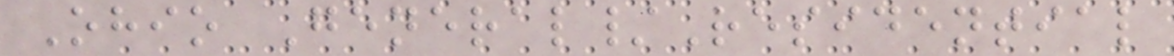Ohio General/Residential
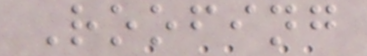Roofing
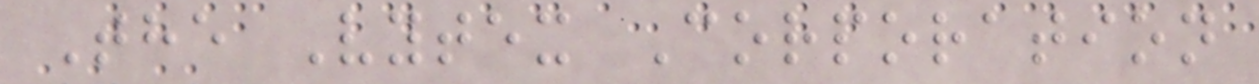The Vytex Corporation
